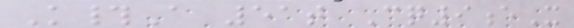K#A 51t Cq9eX
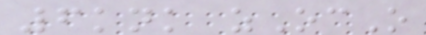6knk zOcO
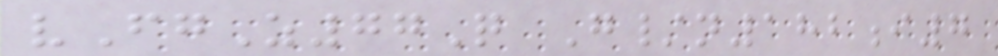vFgZ77Q G/n182i7
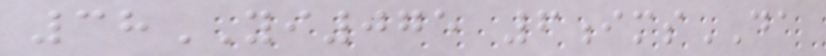38YI075 6imsDA
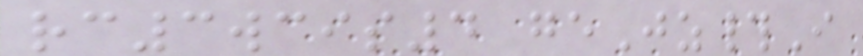rc3wcis4 geJz#I
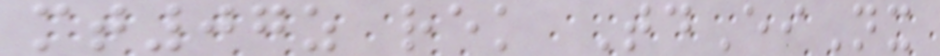mt07z rek TdEiNx
